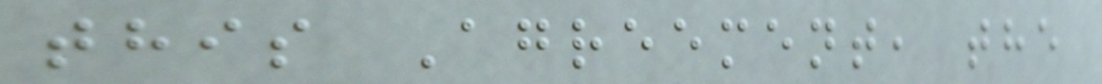this Agreement, the
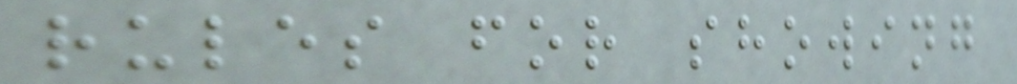rules for showing
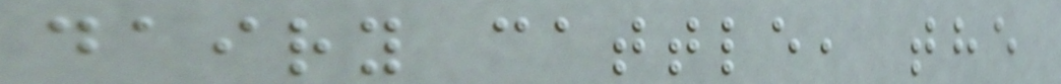dairy cattle, the
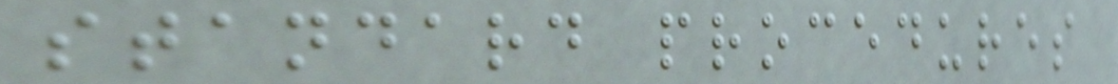standard procedures
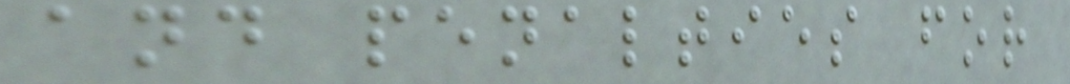and penalties for
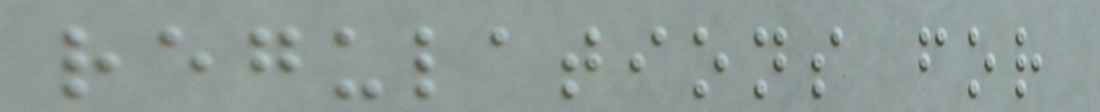regulations for
